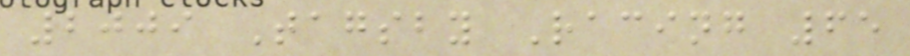2009 Tagsby Racing 65
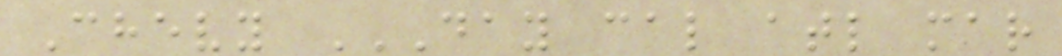Chevy DAY CAL ATL MAR
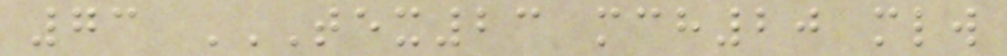73 TEX23 MCH20 MLW
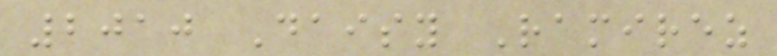2010 Daisy Ramirez
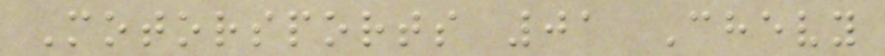Motorsports 01 Chevy
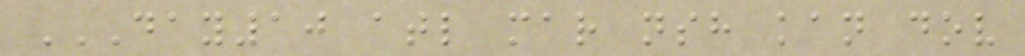DAY10 ATL MAR NSH KAN DOV
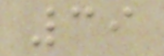39
